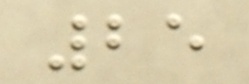25
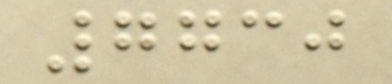7730
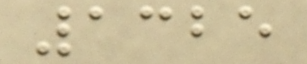1325
